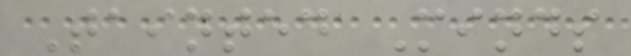Tainted Minds
